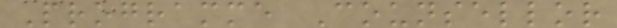Programme Counsellor
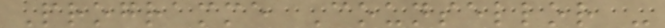Programme Counsellor -
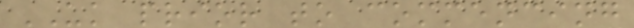UK prior to commencing
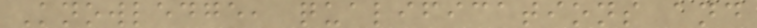Knowledge, qualifications and
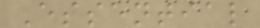Essential
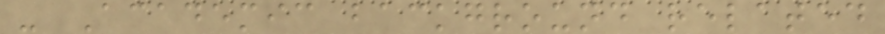- Academic background related
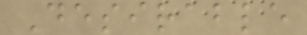Desirable
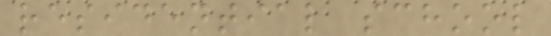residential school
